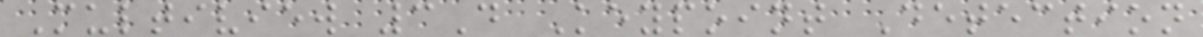Multiview 3D Keypoint Detection
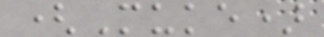(Muke)
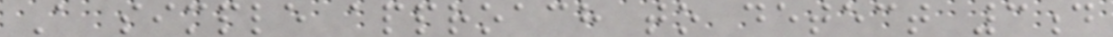A simple approach to detect 3d
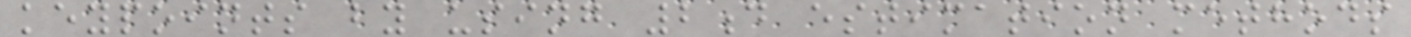keypoints by using 2d estimation methods
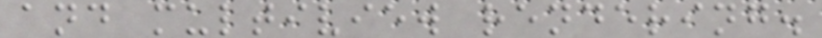and multiview rendering.
